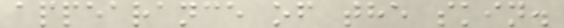appearance of the skin.
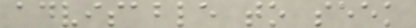advisable to seek
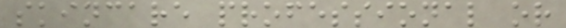skincare professional or
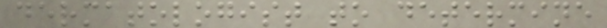dermatologist to determine
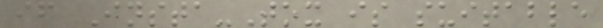if Insta-Tox is suitable
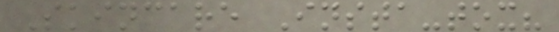Skincare Insta-tox?
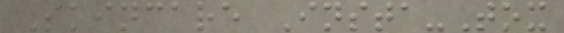Skincare Insta-Tox
